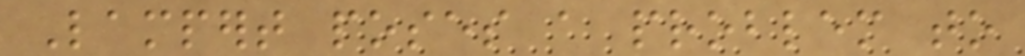Lampert poses a problem to
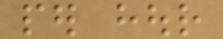per hour
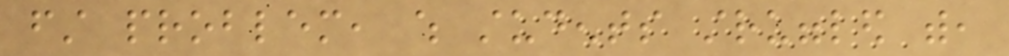first problem, which students struggled with,
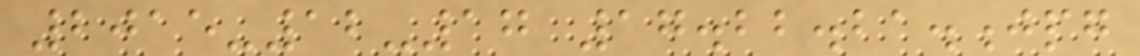2015-12-17 17.22.21.jpg
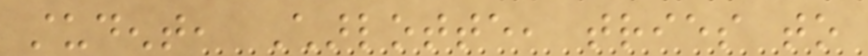student, Charlotte, tries to
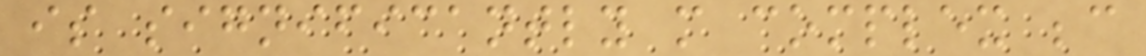is significantly more complex because
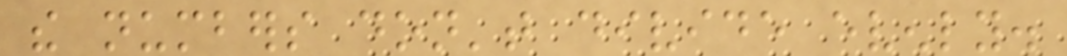the numbers don't divide evenly.
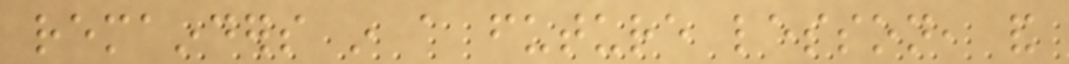remainders in a future lesson, and
